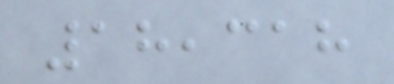18,318
